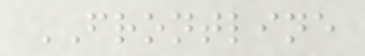FRONTLINE
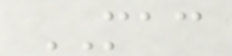MAC
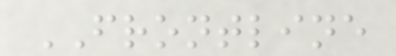FRONTLINE
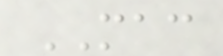MAC
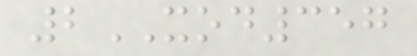2XOD357
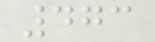473
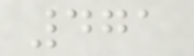471
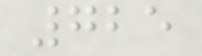725
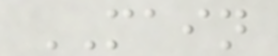MAIN
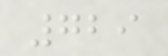729
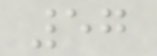57
